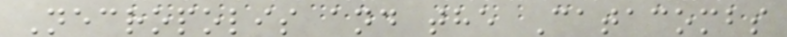Necropolis and the Catacombs
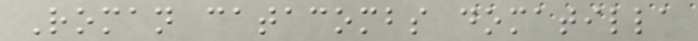Roman catacombs domatilla
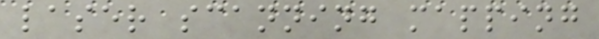laser scanning mapping
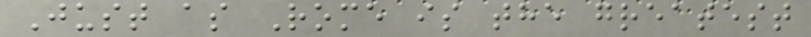Just as Rome is the greatest
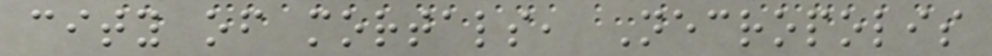city of mortals, Necropolis
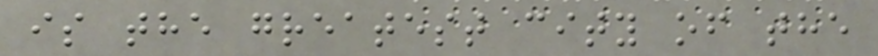is the greatest city of the
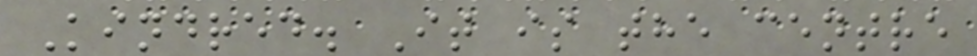Kindred. It is the centre
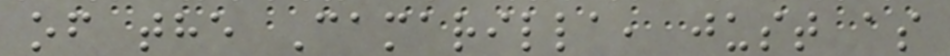of the Camarilla, just as
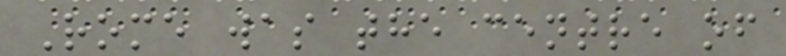Rome was the centre of
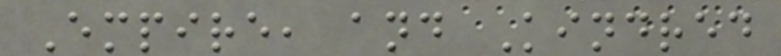Empire, and Kindred
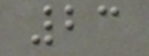23
